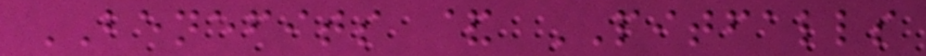BENEFITS & PITFALLS
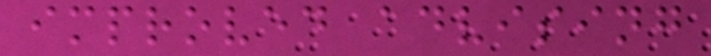improved advising
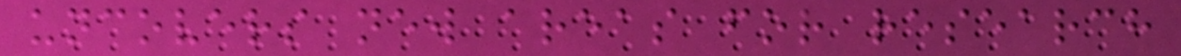uncovers new areas for research
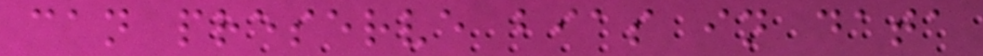can preserve bias in data
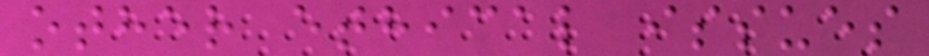other ethical issues
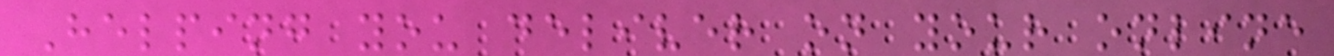Helping you deliver on your online
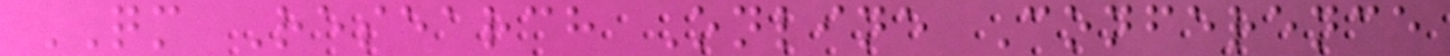QM Research Online Conference
